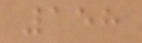158
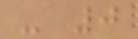- 0
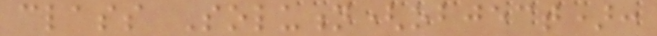class Solution(object):
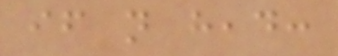if not head:
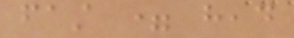fast = head
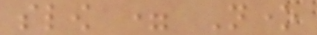slow = None
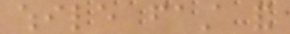while fast and
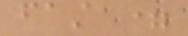fast =
